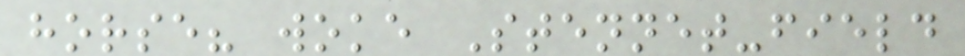horse? woke Stennet-field
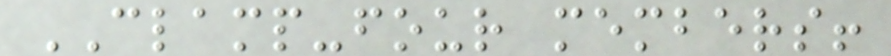CLAMP-four members!
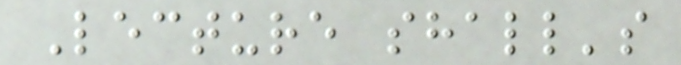Lecture shall's
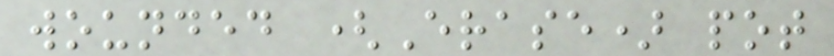wounded (Erase) pot
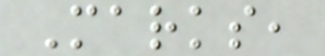Marks,
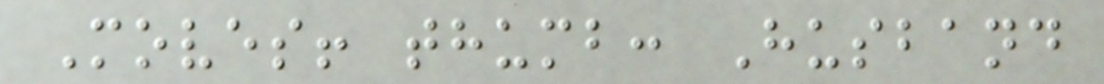Moves! thumb: Husband
